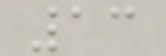13
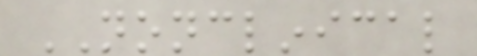NONCLINICAL
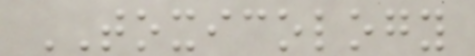TOXICOLOGY
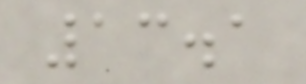13.1
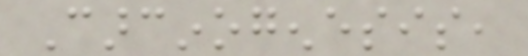Carcinogenesis,
